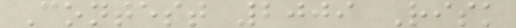Contest 2009 Risk
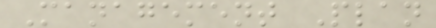Management Plan
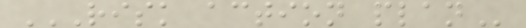RISK ACTION PLAN
